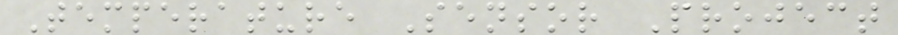Temperature Sensor Project
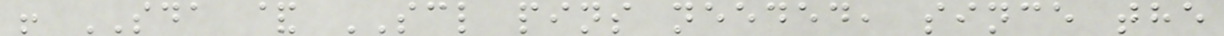! SDA & SCL pins needed, since the
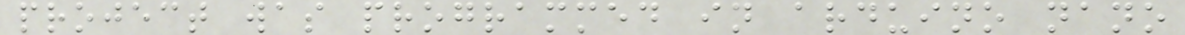project was programmed in arduino nano
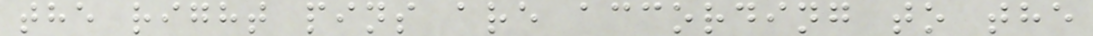the right pins are according to the
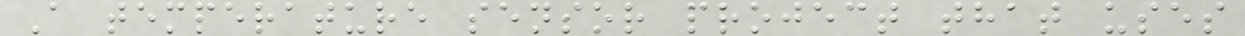A temperature sensor project that uses
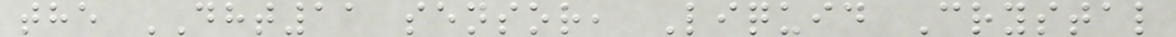the DHT11 sensor, Liquid Crystal
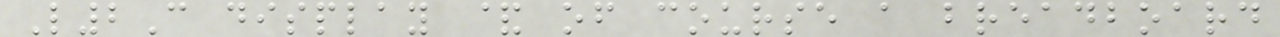L2C display & of course a breadboard
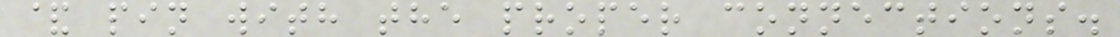& pin with the proper connections.
